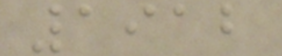1912
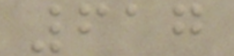617
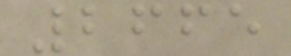2665
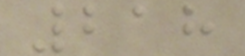218
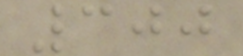300
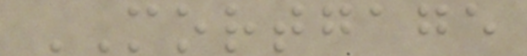MORTGAGE
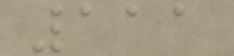111
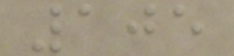105
